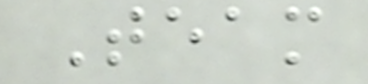Team
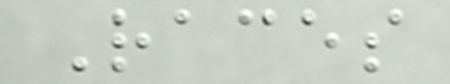Races
